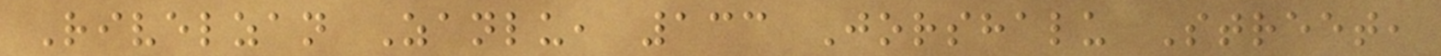Rivelzan Zanlu, 133 Jorshalu Street,
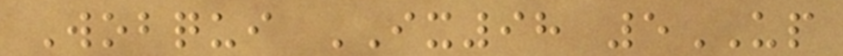Wobqui IX98 5UP
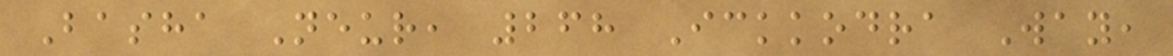Basha Neur, 268 Ickkodra Way,
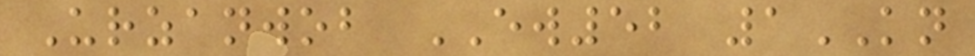Urzanwob EW52 1KN
